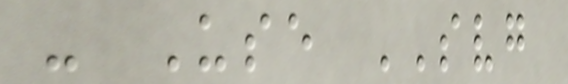- Use SVG
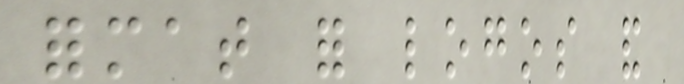format for logos and
